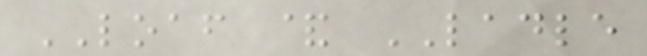LOAF & LADLE
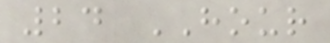24 HOUR
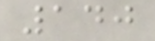140
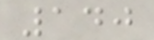140
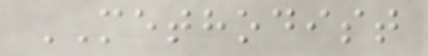METHODIST
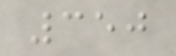350
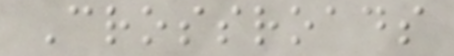Crossroads
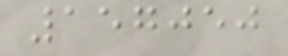157050
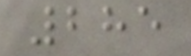285
